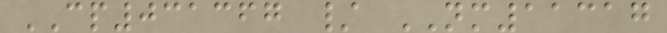CP031367 / NM11317
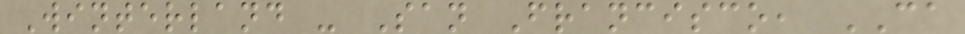Winterland - San Francisco, CA
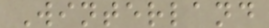Winterland
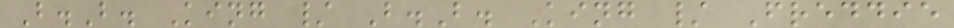B.B. King / B.B. King / Freddie
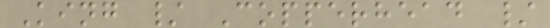King / Copperhead /
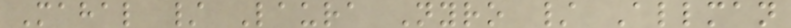Mahal / Laura Nyro / Allman
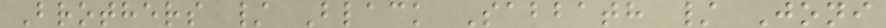Brothers / Black Sabbath / Joni
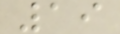19
